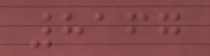8167
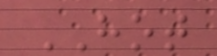HOT
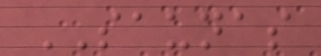SAUNAS
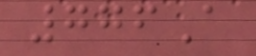776A
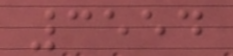3554
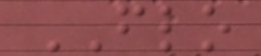FLO
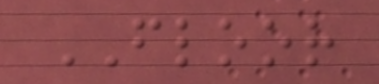FLOOR
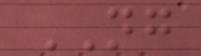NG
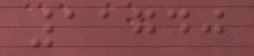11740
